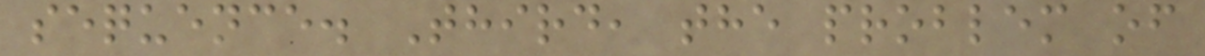sequence. Third, the problem of
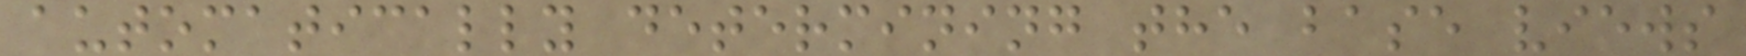automatically determining the base views
